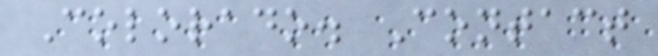Colorado. Contact
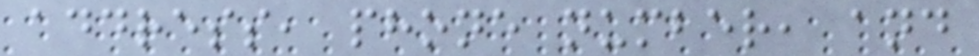address, phone number, and
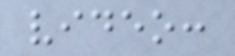video:
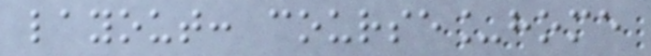layout: course_home
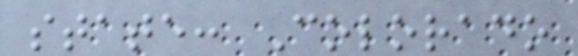state: Colorado
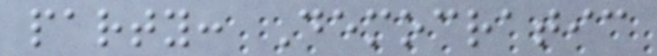party: Democratic
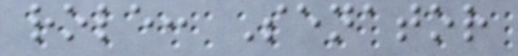role: Senator
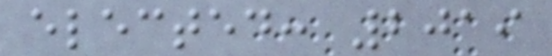elected: 2019
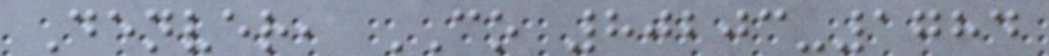Denver, CO 80203-1784
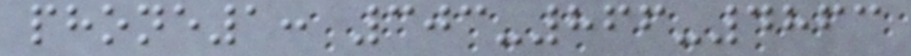phone1: 303-866-4863
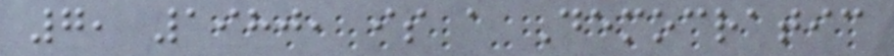7, 1980, is a Democratic
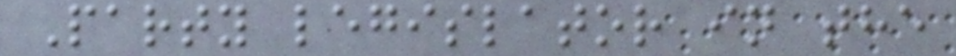Party legislator in the
